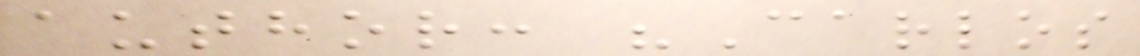author: "Carlos
